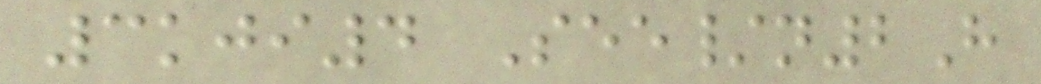3kji4 See/n2H
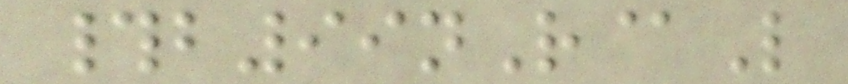#b99nR@L
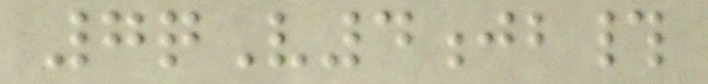7qV4jb#
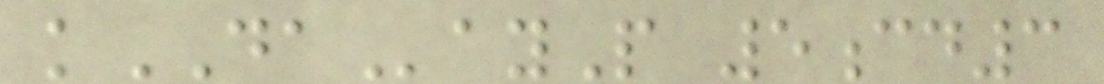kDAayP 5cd3
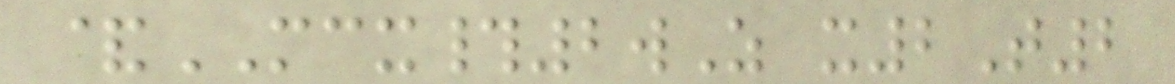&MCX#2wZ x2T2
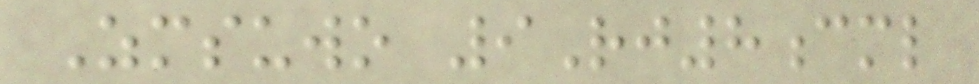Zmsuwo 9Rj8cml
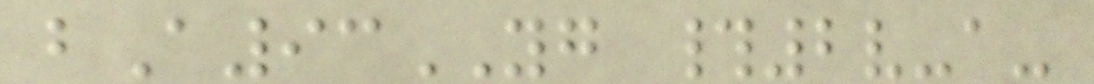bA93YG #2v-a-
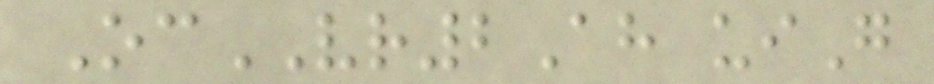OcVR2Ah uiG
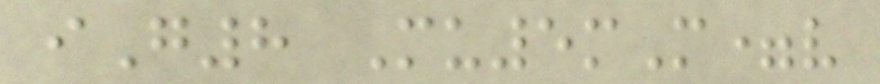iG8 Mu5mM=v
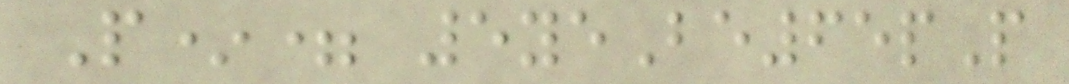P*= 5yeBe65pP
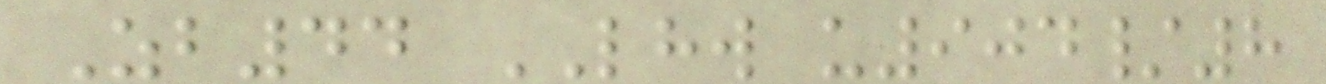Zb44 LHW u904/8
